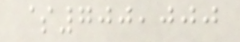$700,000
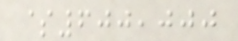$600,000
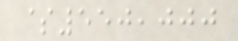$550,000
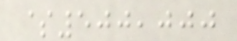$500,000
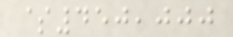$450,000
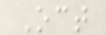Oct
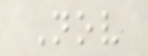Nov
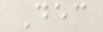Dec
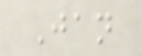Jan
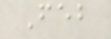Feb
